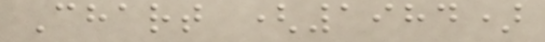Chart (1984)
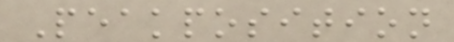Peakposition
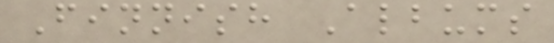Finnish Albums
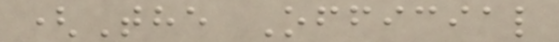(The Official
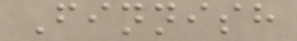Finnish
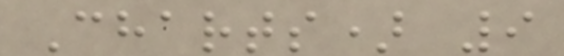Charts) 9
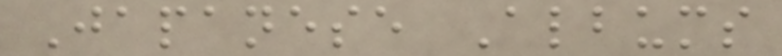Japanese Albums
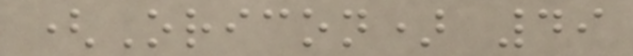(Oricon) 49
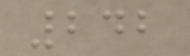242
